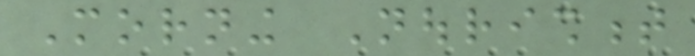Morning Nourishment
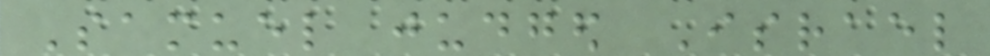Samuel judged Israel
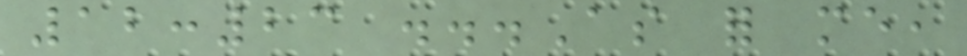12:23 ...As for me,
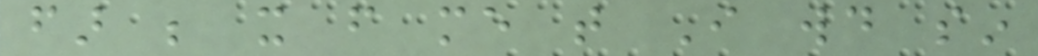far be it from me that I would sin
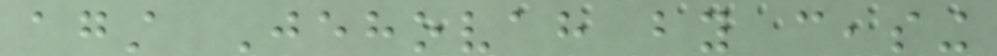against Jehovah by ceasing
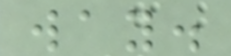way.
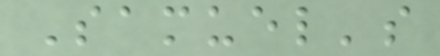Samuel's
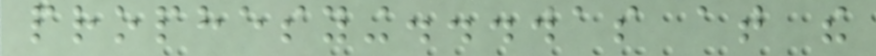prophesying...was at the
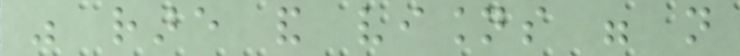was rare and visions were not
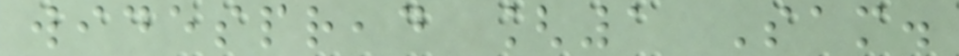widespread [1 Sam.
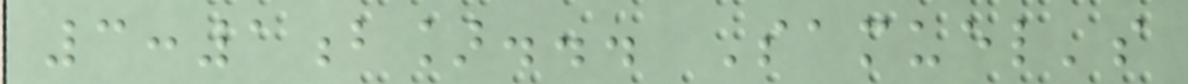3:1b]... Samuel's
